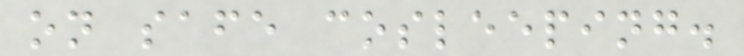on safe cosleeping.
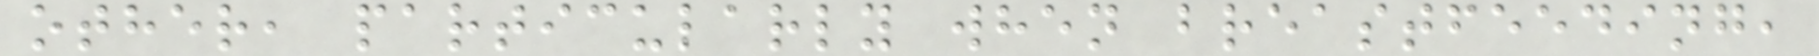other, particularly when breastfeeding,
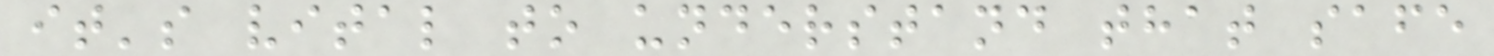it's vital to understand that safe
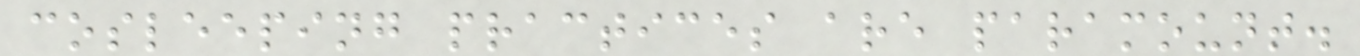cosleeping practices are paramount.
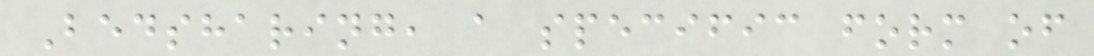Bedsharing, a specific form of
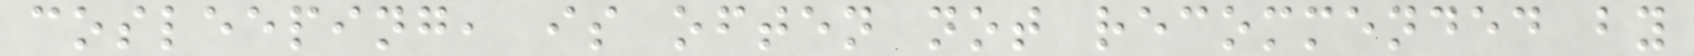cosleeping, is often not recommended by
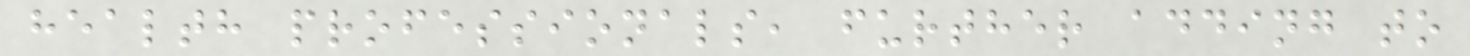health professionals, further adding to
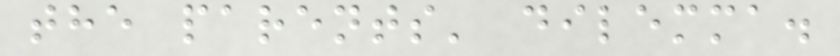the parents' dilemma.
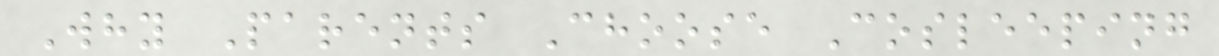Why Parents Choose Cosleeping
